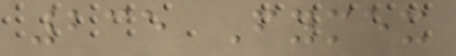235 Fymex
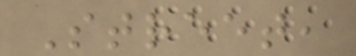Street,
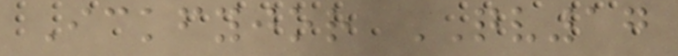Ickfyjor QV17
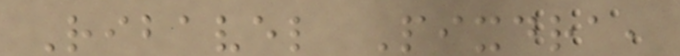Ribavel Pixdra,
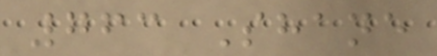763 Shane
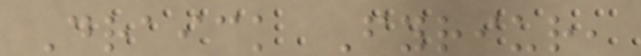Draick Fyriur,
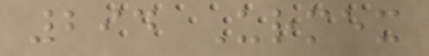294 Urmex
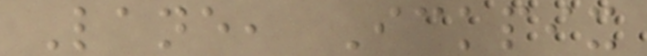Lane, Ickpix
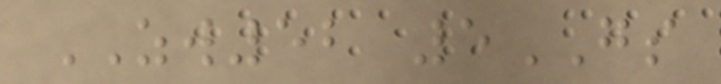ZW52 5GS
